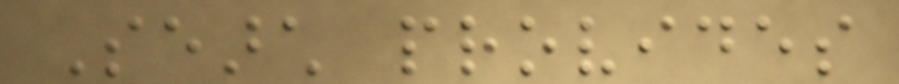Search provides
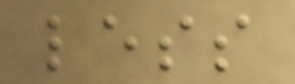less
